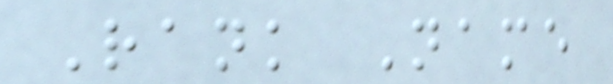Rank Name
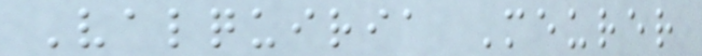Valquiria Meurer
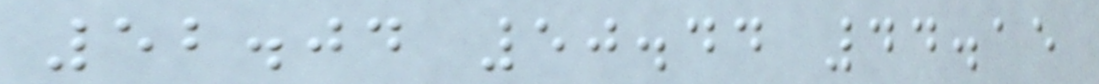52.04 50.44 44.15
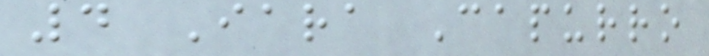4 Iara Capurro
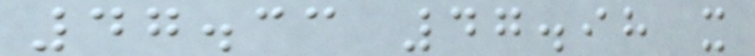47.33 47.98 x
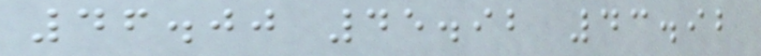46.00 45.92 43.92
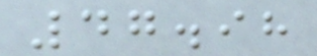47.98
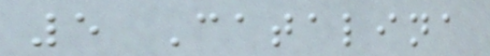5 Catalina
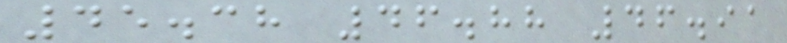45.38 46.88 46.91
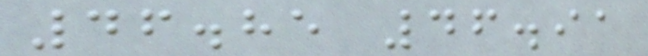46.85 46.91
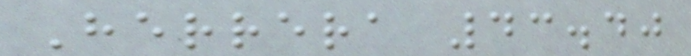Herrera 43.40
